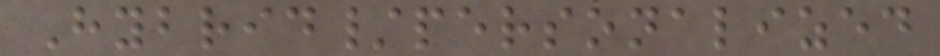Hybrid/personalized
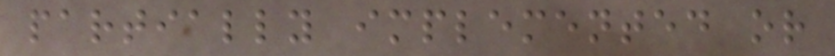partially implemented or
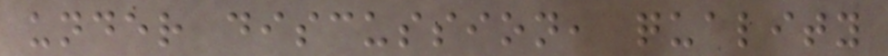under discussion, quality
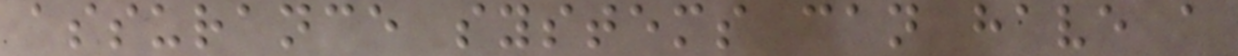assurance systems can have a
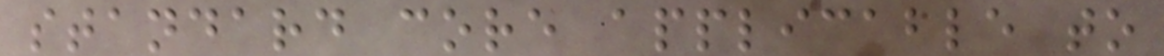standard core applicable to
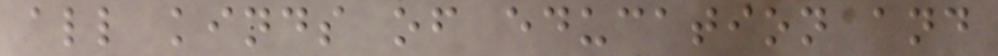all kinds of education and
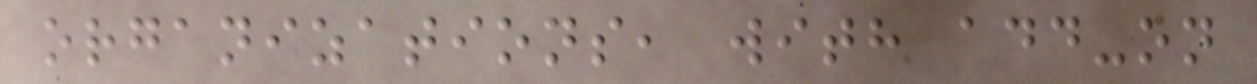organizations, with add-on
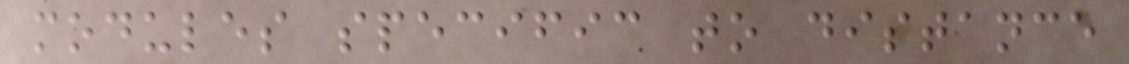modules specific to distance
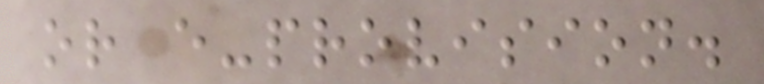or e-provision.
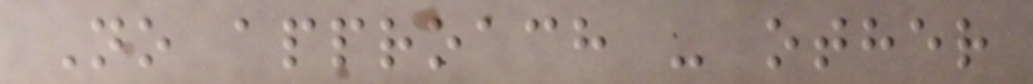No approach - other
